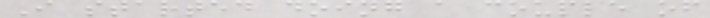I started doing a couple of
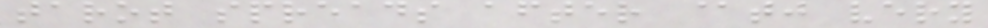tarot spreads after @tj very
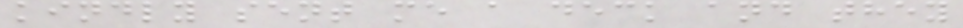kindly sent me a deck and they
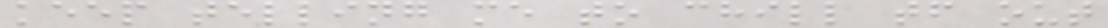keep telling me to chill tf out
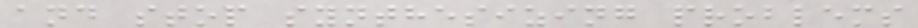and stop synthesizing problems
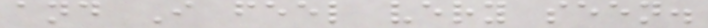and I feel very seen.
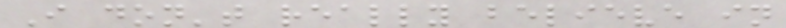I don't really believe in
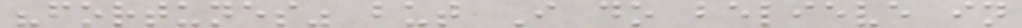"fortunes" but I do believe in
